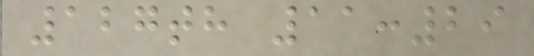127th 11:29
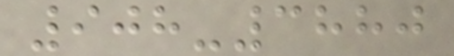908-3880
